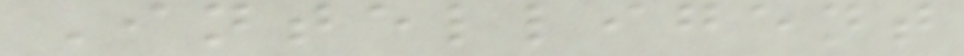Intelligent
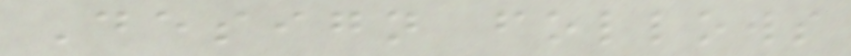Design follows
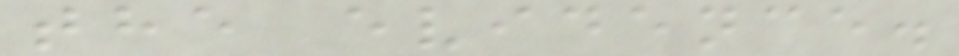the evidence.
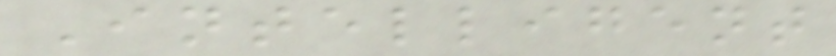Intelligent
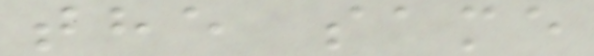the same
